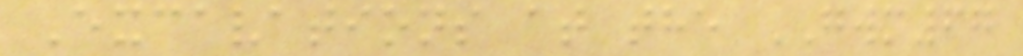Excavations at the GWM67
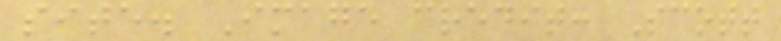site. Image credit: Scott
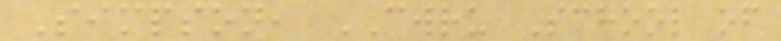Simpson, CWRU School of
